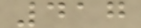417
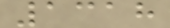1318
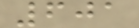601
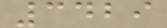3429
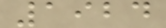1924
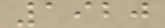1920
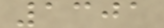1301
